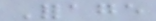Forage
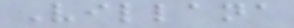Villana
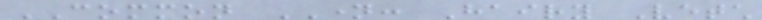COMMON NAME: Hairy Vetch
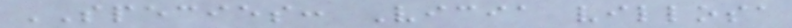SPECIES: Vicia villosa
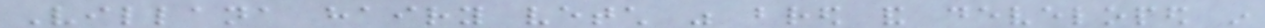Villana hairy vetch was bred and developed in
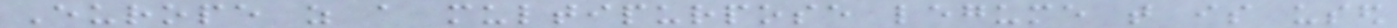Europe as a multipurpose legume that is used
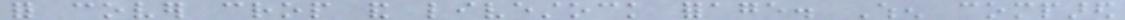for cover crop and livestock forage. When compared
